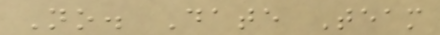No. Date Team
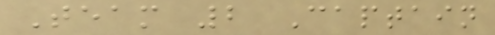Team 2 Captain
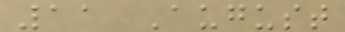11 August
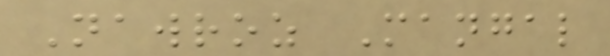Nawroz Mangal
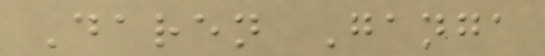Daren Ganga
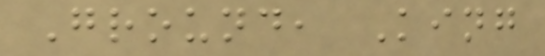Ground, King
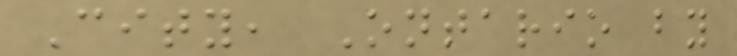City, Ontario by
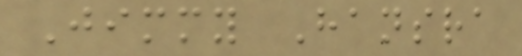Jimmy Hansra
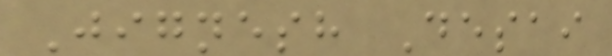Jignesh Desai
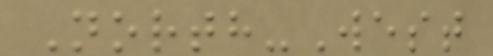North-West
